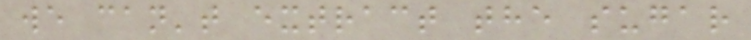we can't extract the sugar
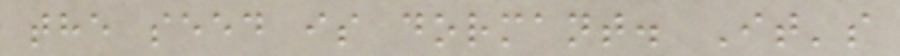the seed is dormant. It's
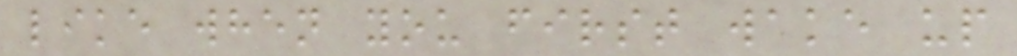like when you first wake up
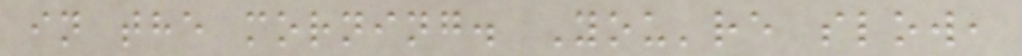in the morning. You're slow,
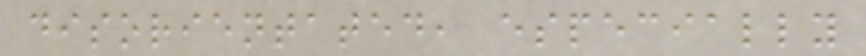disorientated, especially
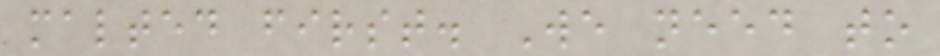malted first. We need to
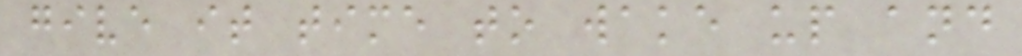give it time to wake up and
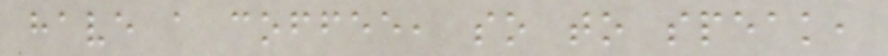have a coffee, so to speak,
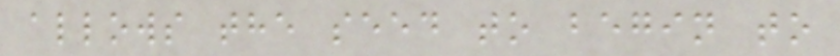allows the seed to begin to
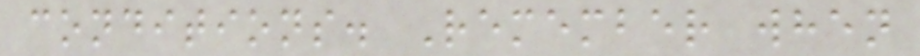conditions. Remember when
